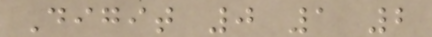Digit 0 1 2
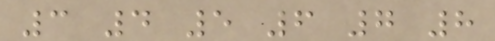3 4 5 6 7 8
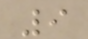9
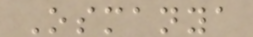Osmanya
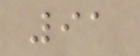91
